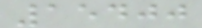15400
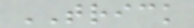TRICK
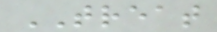TREAT
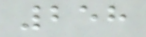258
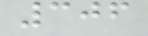306
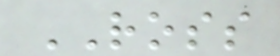ROSS
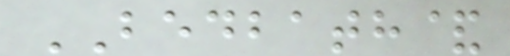BEDBATH&
